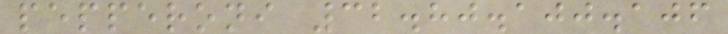pepperoni 32.80.100.106
